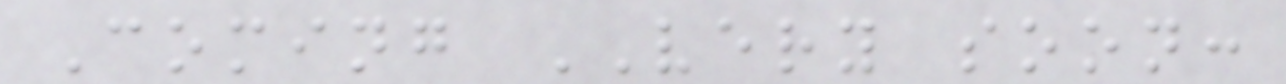Coming VERY soon:
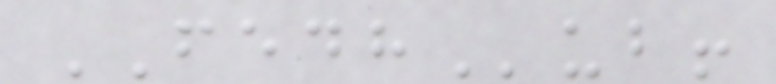FEDHub!
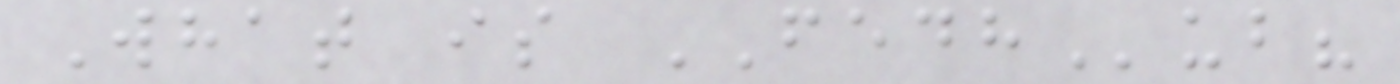What is FEDHub?
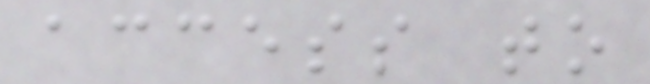access to
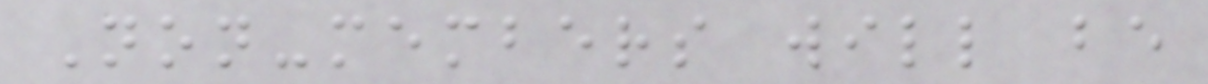Non-members will be
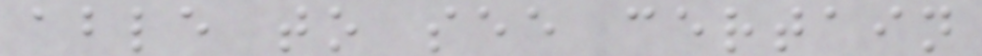able to see certain
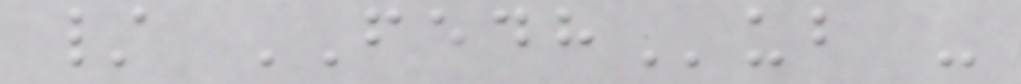/ FEDHub -
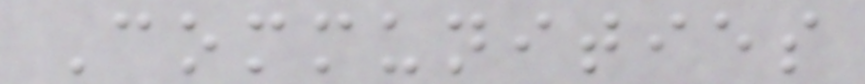Communities
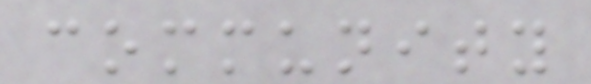community
